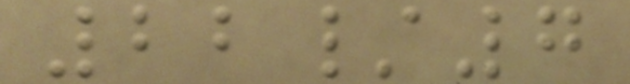22/7
